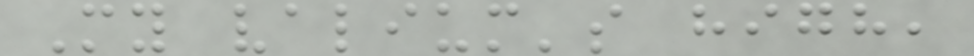My valium's high,
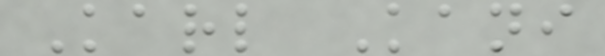Karl Kani
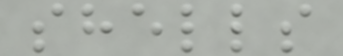shells
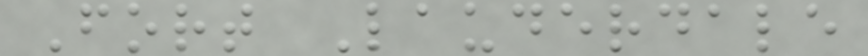Fort Lauderdale
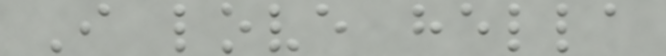I love hella
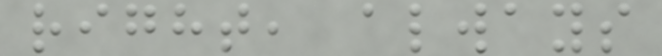right, always
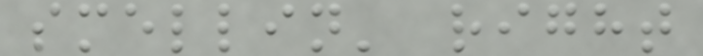smellin' right
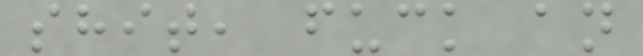shit, fuck an
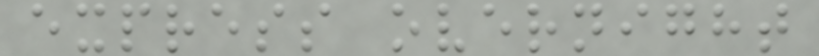express overnight
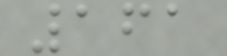161
